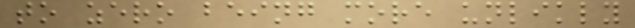to zero being more unlikly
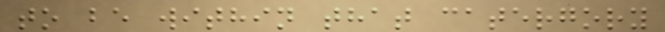to be within that catergory
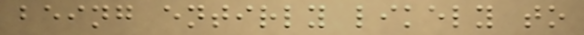being entirly likely to
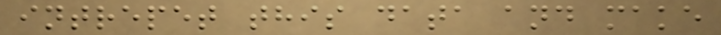intrepet this data and make
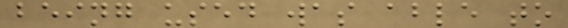being used was able to
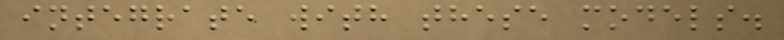integrate with these models.
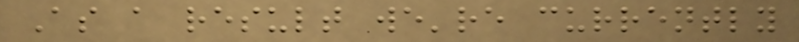As a result we're currently
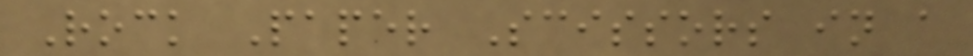Rock Paper Scissors in a
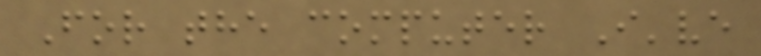For the computer I've
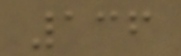136
